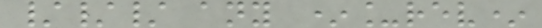/// any *_rev*
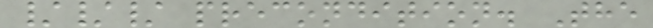/// precondition. The
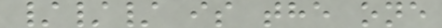/// is the one
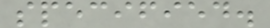specified.
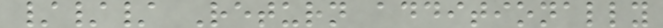/// Return additionally
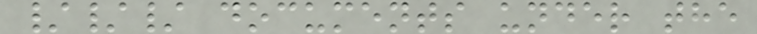/// documents under the
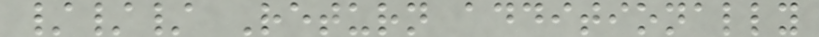/// Return additionally
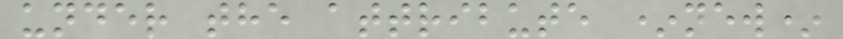under the attribute *new*
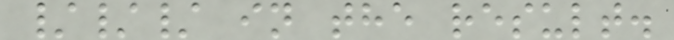/// in the result.
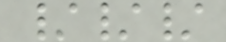///
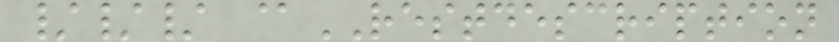/// @RESTDESCRIPTION
